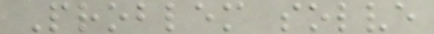Problem solve
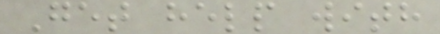Get help with
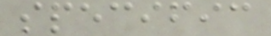specific
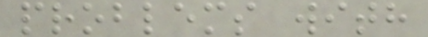problems with
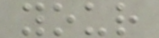your
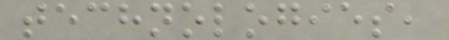technologies,
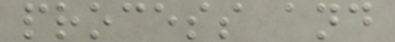process and
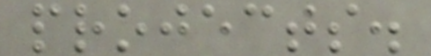projects.
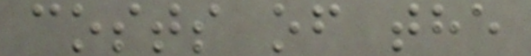costs of the
